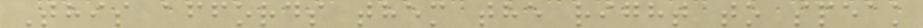This affords them the right to speak
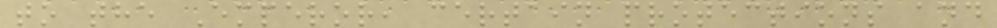to the Emperor, certain protections and
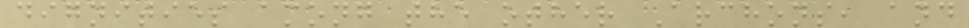dignities among the other Archons, and
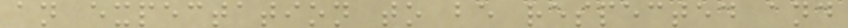an expectation to be respected and
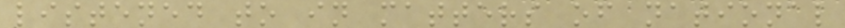listened to in matters of national
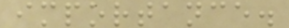importance.
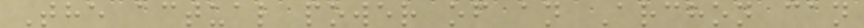The actual power of an Archon can
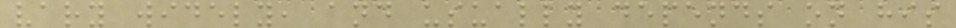vary widely, and usually depends on his
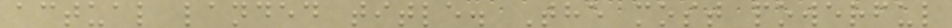actual landed title. The most powerful
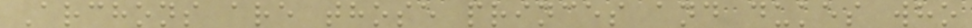Archons are those princes and dukes who
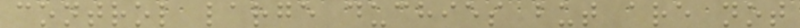control large duchies but are not
